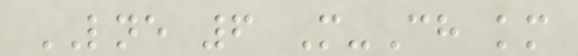LNE 6 M-Ch km
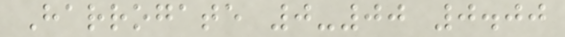Harrogate 0-00 0.00
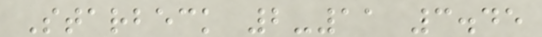Starbeck 2-11 3.45
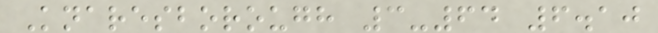Knaresborough 3-64 6.10
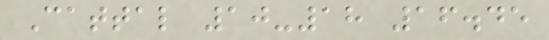Cattal 10-18 16.45
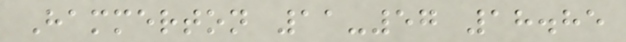Hammerton 11-57 18.85
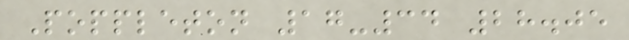Poppleton 17-34 28.05
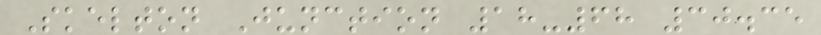Skelton Junction 18-68 30.35
